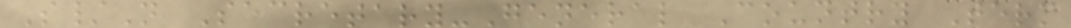S/N Secretary-General Country Term
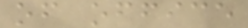of office
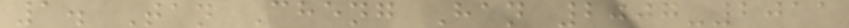1. Tan Cheng Han 2007-2011
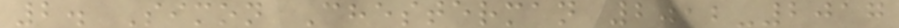2. Simon Chesterman 2012-2017
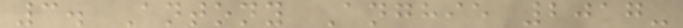3. Antony Anghie 2017-
